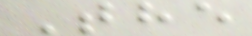The
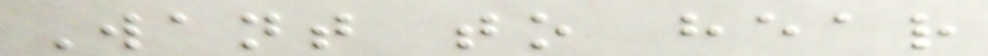Want to hear
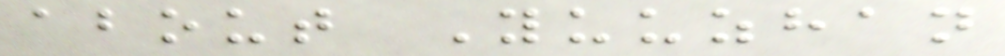about Yuuzhan
